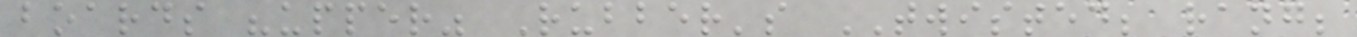boards "upper" Rubber's TWISTED; rang;
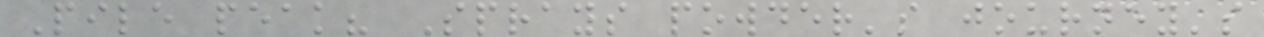Pile peak? Sprays powder's journey's
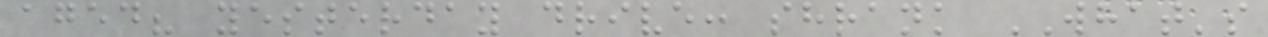aged? yesterday drive: shrank WHAT's
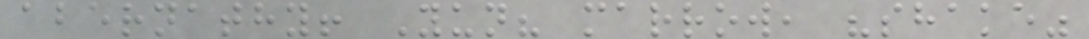abernathy! Yun? marrow, "shake"
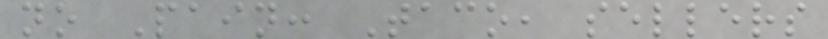no Pain: Taco, sellers
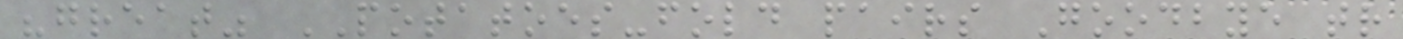"great" POTATOES-fold pairs Goodbye tr
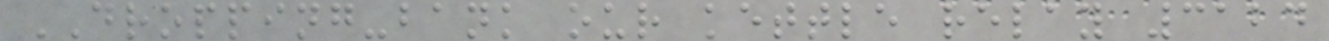DROPPING-bank our kettle relay 3124
